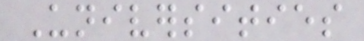Universities
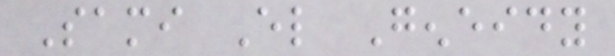Sami El Geneidy
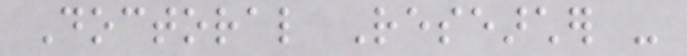Doctoral Researcher -
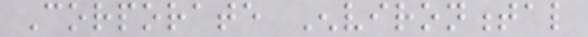Corporate Environmental
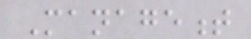Management
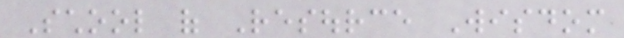School of Resource Wisdom
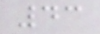43
